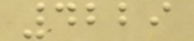4229
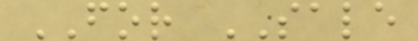FOR SALE
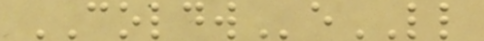COLDWeLL
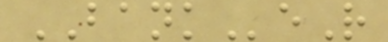BANKeR
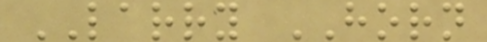LARRY HORN
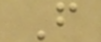F
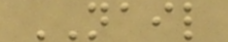NAIL
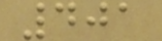401
